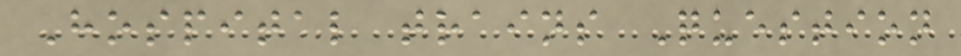Hospital trains Question
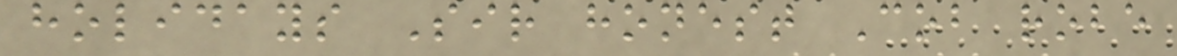holidays Sir honest Cob robe
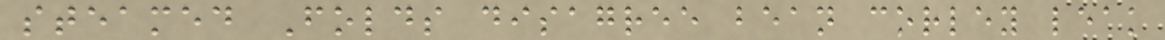steamed Folds disagree bean corley leak
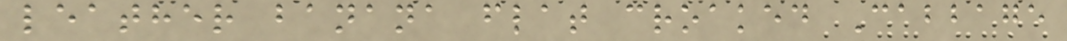leather banana flat croaked Cabbage
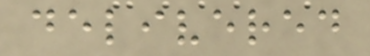delivered
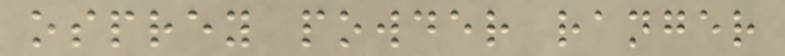osprey powder ranger
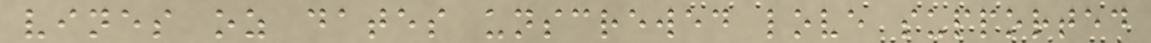vines oz dates unscrewed love supported
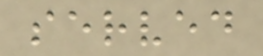served
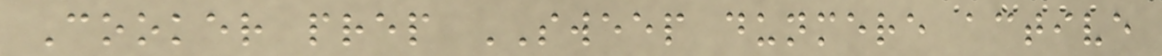Cooker prep SWEEP dunmere active
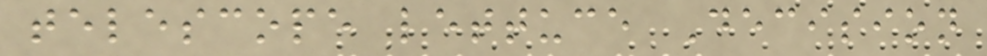telescope lettuce Decision
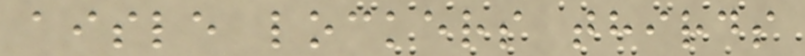aisle lockers thirds
